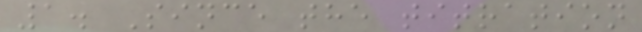1. Since the titration
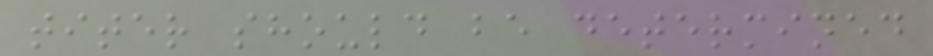titer should be determined
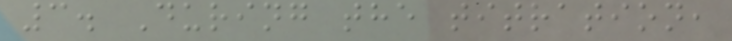3. During the titration,
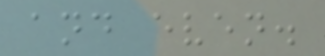and even.
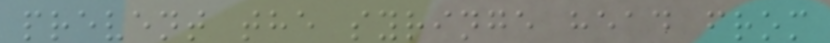prevent the syringe head from
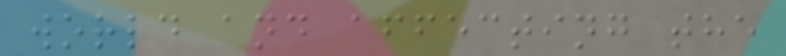world and affecting the
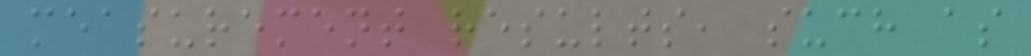measurement results, such as
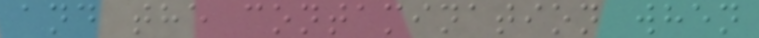and the contamination when
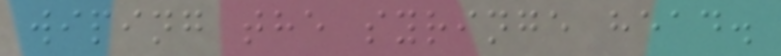wiping the syringe head.
